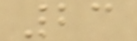23
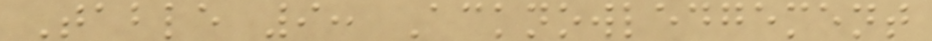Table 9: Acknowledgement
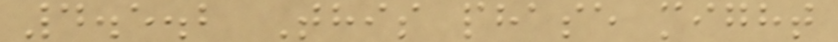4.5.2 This phase might
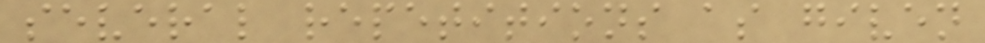several repetitions as given
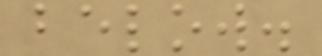below.
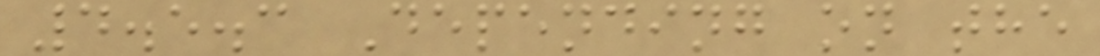4.5.3 Depending on the
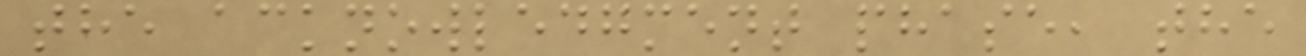the acknowledgment phase, the
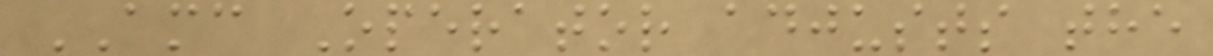AMC Operator adjusts the
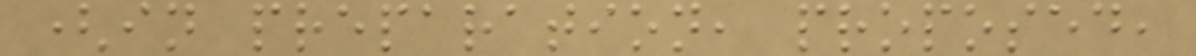(in preparation, proposed,
